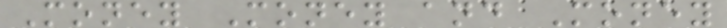Money Money and Money
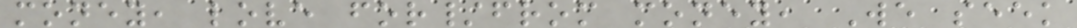money, love for/from money, We seek
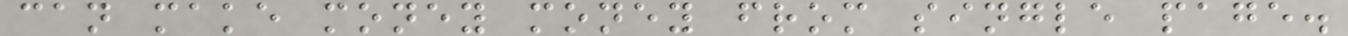can make money money from single page.
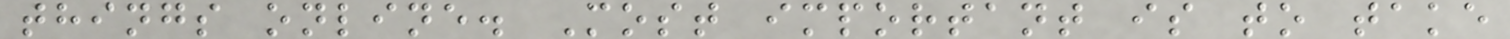things online. Most important is to take
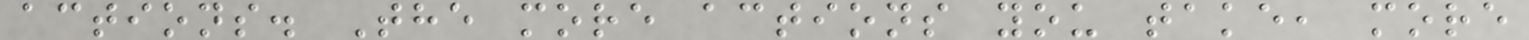actions. The more actions you take, more
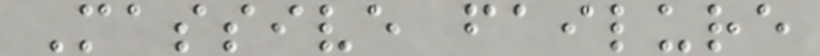Massive failure
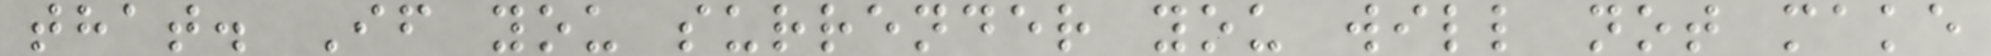that. If you surrender you will not make
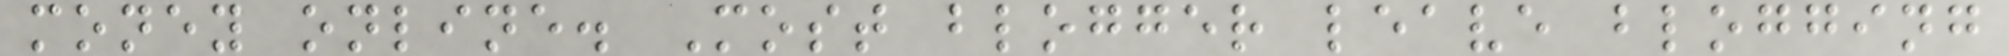money online. Most blogger leave blogging
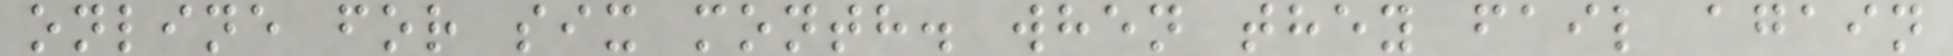online for six month. when they fail again
